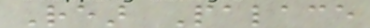Rear Palace
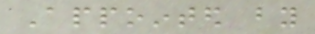Appointed by
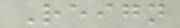Reign
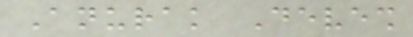Anurak Devesh
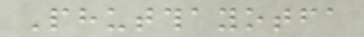Phutthayotfa
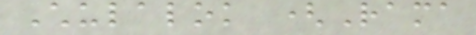Chulalok (Rama
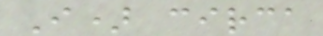I) circa
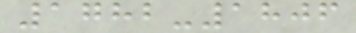1782-1806
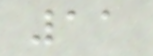11
